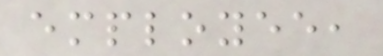employee,
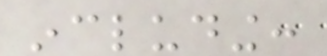including:
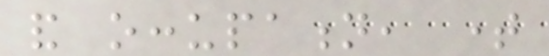and occupation, time
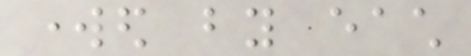worked by each
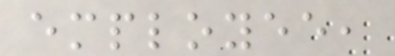employee,
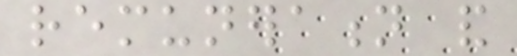remuneration and
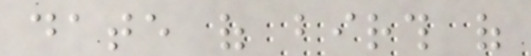date of birth of
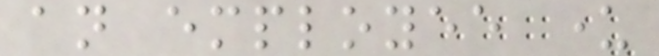an employee under
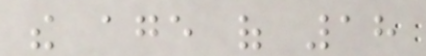the age of 18
